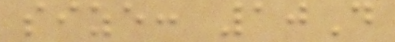size: 10D
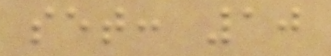set: 10
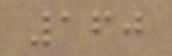160
